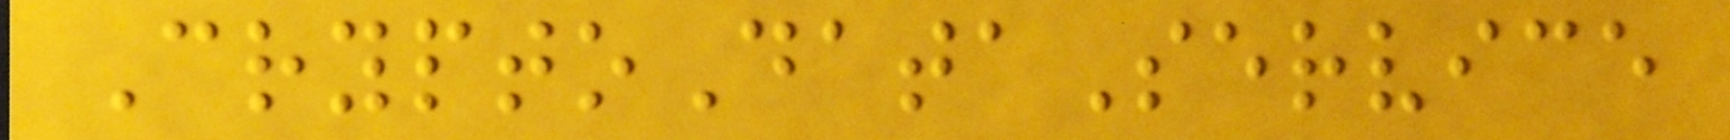CryptoDataService
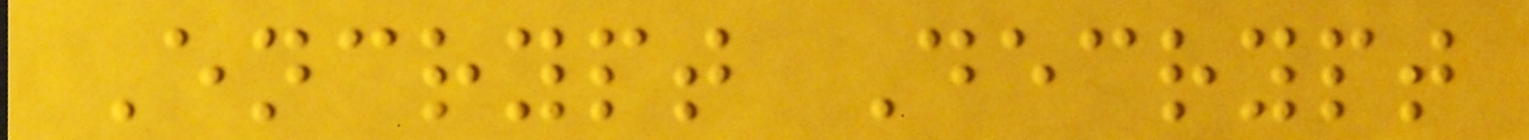Encrypt Decrypt
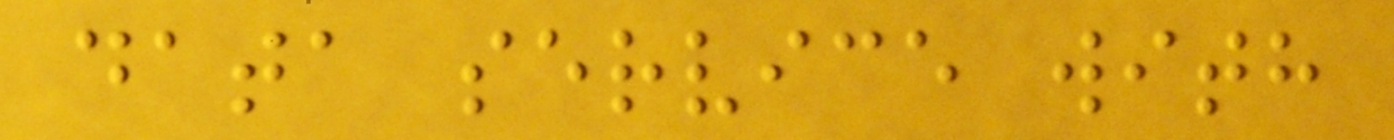data service with
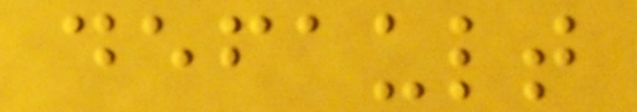default
